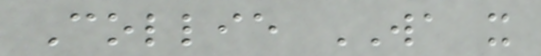Collie WA x
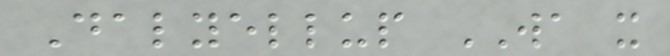Dalyellup WA x
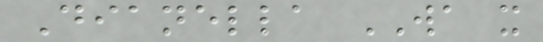Dianella WA x
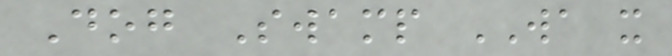Dog Swamp WA x
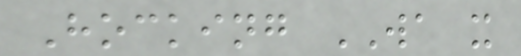Hocking WA x
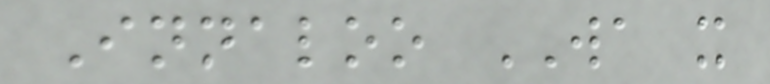Innaloo WA x
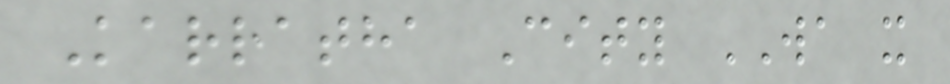Karratha City WA x
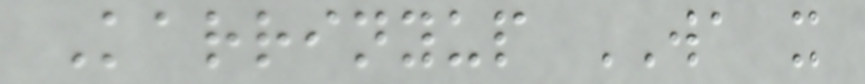Karrinyup WA x
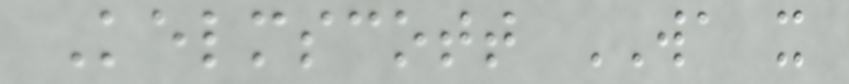Kelmscott WA x
